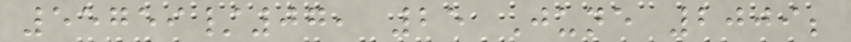55759/07, 25 June 2009;
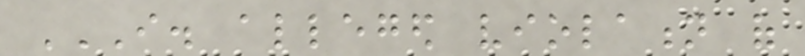I. ALLEGED VIOLATION OF
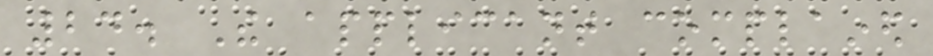24. The applicant complained
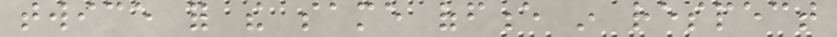twice for the same offence in respect
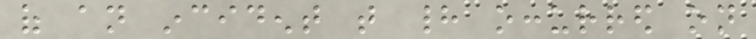of an incident that had occurred on
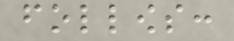follows:
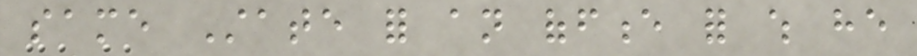same State for an offence for which he
